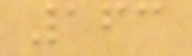163
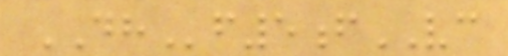DHf5fVC
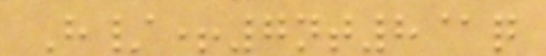H/+7nt8@q
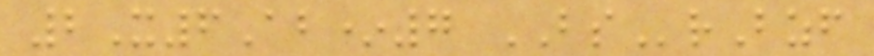2X6Ab*7 BSrBzf
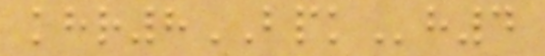khr8BPKh4
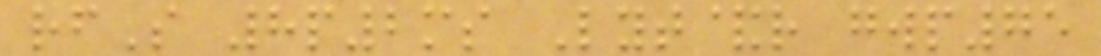rfS 8p2ms Lyt&r gwp75
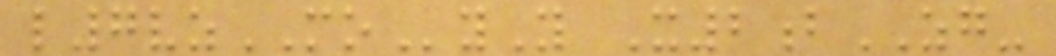l7vzMOyY X2bZG-
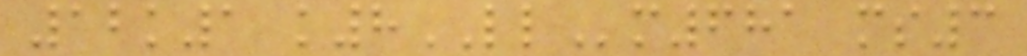12k1 k8LLm681 ms3
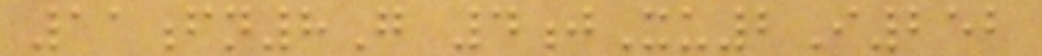11fn8G 4jXu2I252
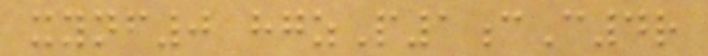xynf0 hgzP1cC4r
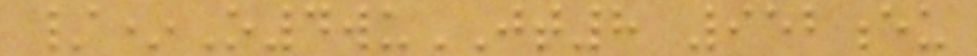/*O4wuJT8 952eu
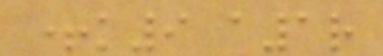+k9 a1r
